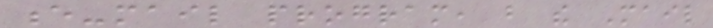e-mail program, but the Mail
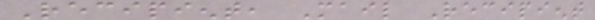Recipient, Mail Recipient
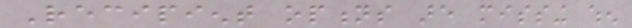Recipient options are missing when
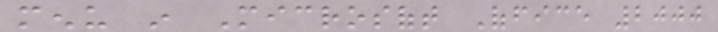menu in Microsoft Office 2000
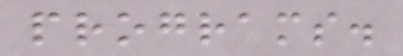programs.
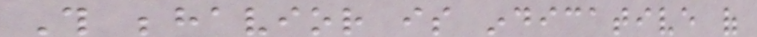This behavior is indicative of
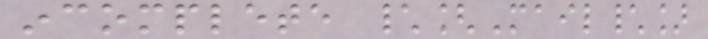incomplete \[Mail\]
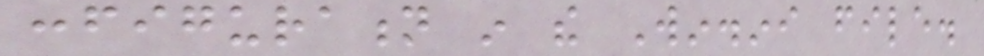configuration in the Win.ini file.
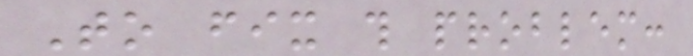To fix this problem:
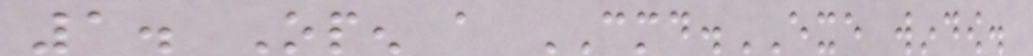1. Open a CMD.EXE window.
